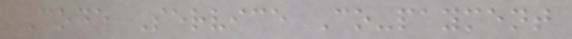Code Service Co-payment
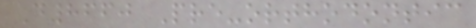D8660 Pre-orthodontic
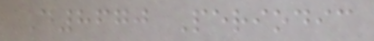D8670 Periodic
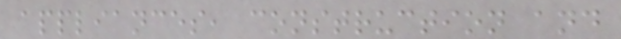appliances, construction and
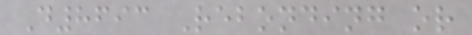D8693 Rebonding or
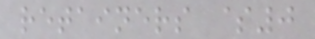retainers $0
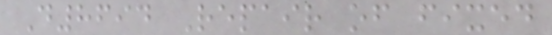D8694 Repair of fixed
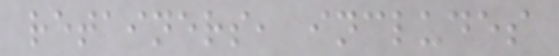retainers, includes
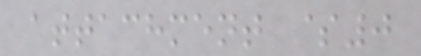attachment $0
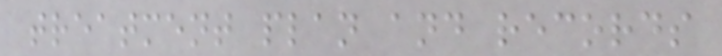treatment plan and records
